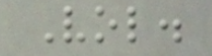Vol.
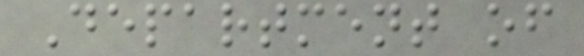Department of
